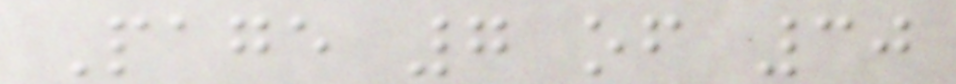Page 7 of 30
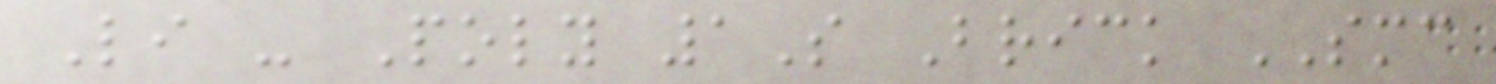Li - Poly 1S Brick SMC
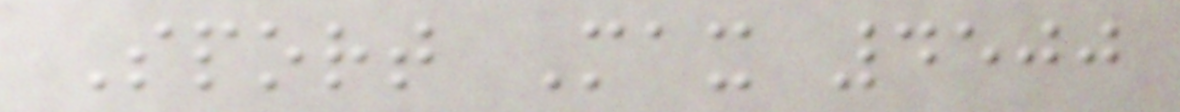Sport Max 4500
